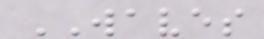WAVES
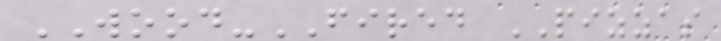WOOD-FIRED PIZZAS
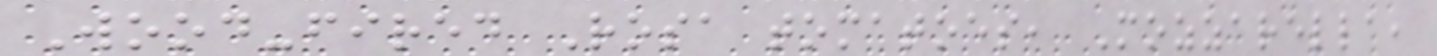Wood-fired Rosa tomatoes, Mozzarella,
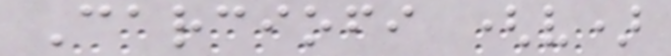Carciofi (v)
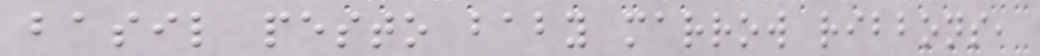basil pesto baby marrow ribbons,
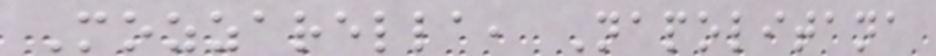Mozzarella, Napolitana
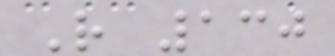R 130
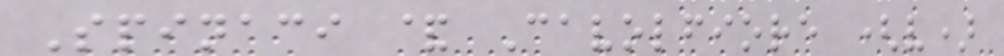Spinaci & Cavolfiore (v)
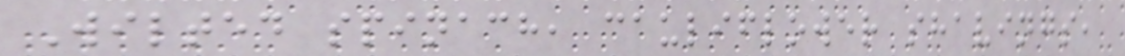Wilted spinach, cauliflower shavings,
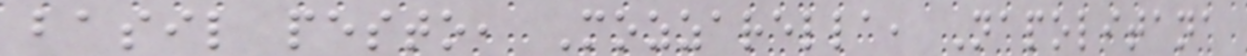basil pesto, Mozzarella, Napolitana
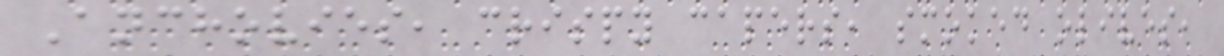Anchovies, crispy capers, smoked olives,
